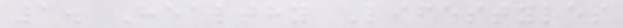1. Healthy Lifestyles
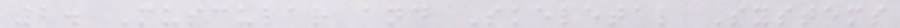2. Muscular and Skeletal Systems
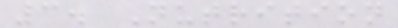3. Nutrition
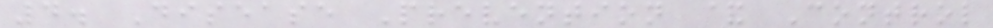4. Disease Prevention & Control
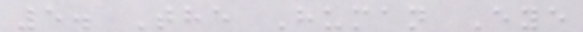5. The Human Eye
